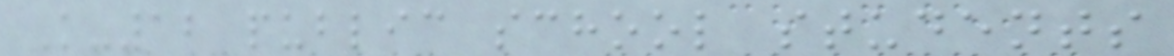K-12 public school students
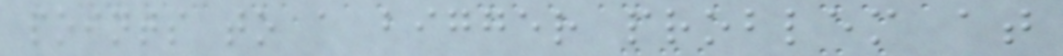points to a bigger problem at
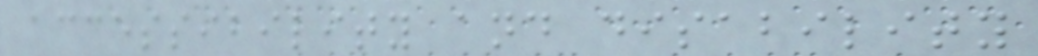accessibility and disability
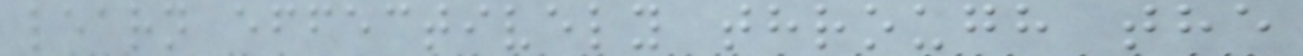learn effectively through the
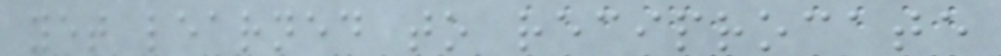yet learned to reciprocate
